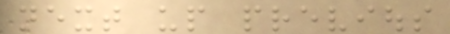next up previous
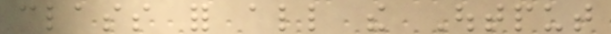class for all the Output
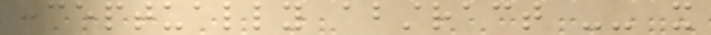conceptually abstract -- it
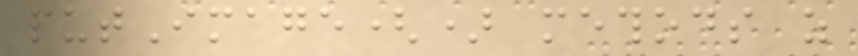putImage() methods as
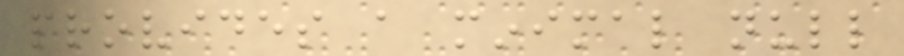provides a minimal null
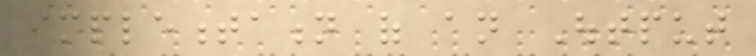implementation of an Output
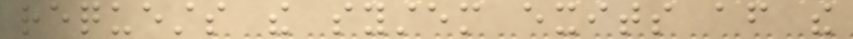requests the system exits after the
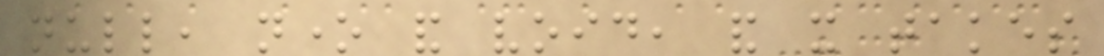null, none and void, and it takes
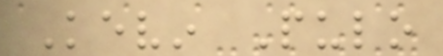Kevin Pulo
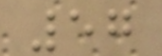57
